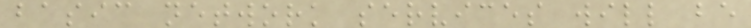basic network services will be
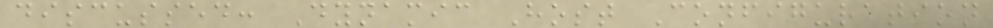discussed: Dynamic Host Configuration
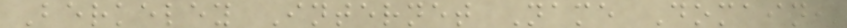Berkeley Internet Name Domain,
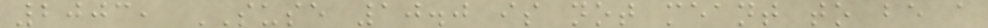2003, SUSE 10.0 is not meant to be a
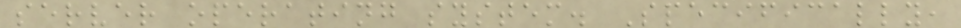server operating system. Specifically,
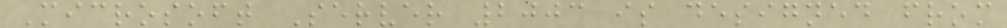Microsoft Server 2003 is designed from
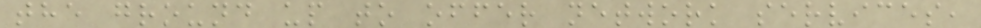the ground up to offer network services,
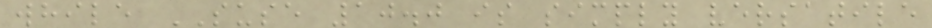while SUSE 10.0 is simply versatile
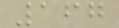167
